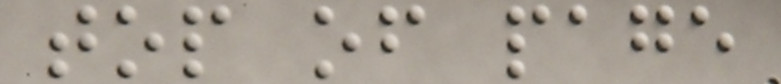top of page
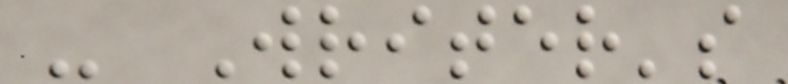- Writer's
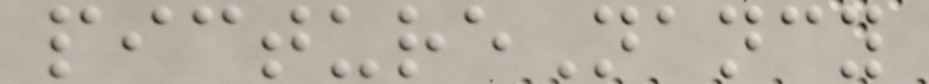pictureNancy
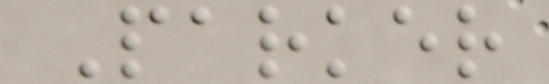Parker
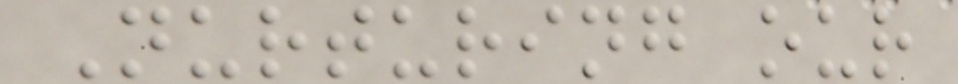Nurturing our
